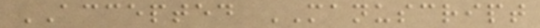ACCEPTED MANUSCRIPT
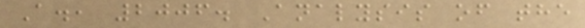A., 2006. Analysis of the
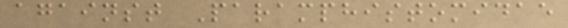against Paramphistomidae
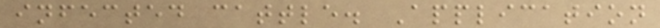infected cattle. Application
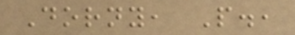Dorny, P.,
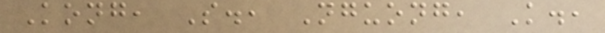Kong, S., Nguong, K.,
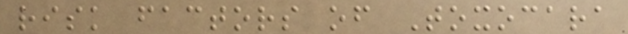risk factors of Toxocara
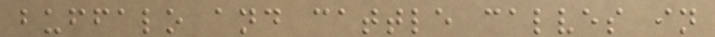buffalo and cattle calves in
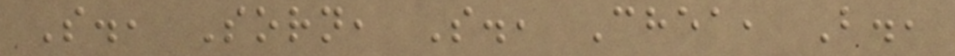S., Sorn, S., Chea, B.,
